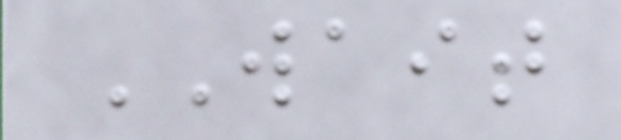WAIT
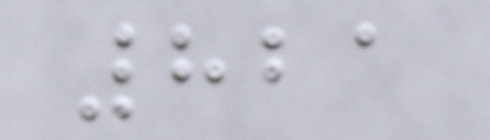821
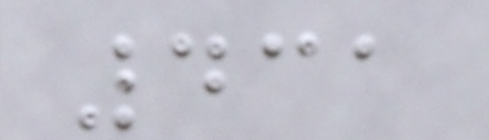431
